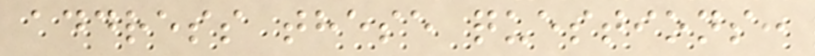address these questions:
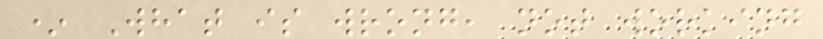* What is wrong, not working
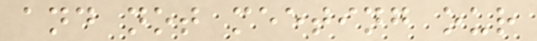and not meeting our
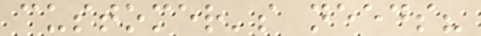customer's needs?
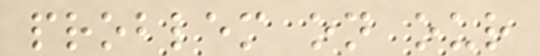problem on our
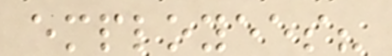employees?
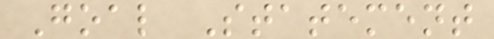Goal Statement
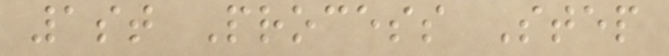1st Process Step
